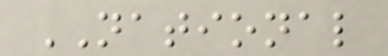NATIONAL
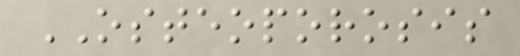OSTEOPOROSIS
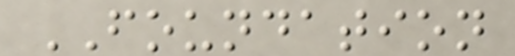FOUNDATION
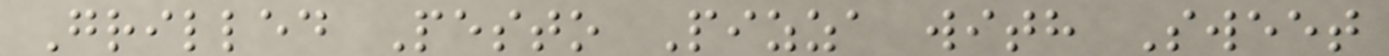Grilled Pesto Pizza with Sweet
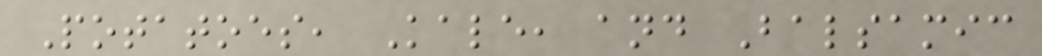Potatoes, Kale, and Balsamic
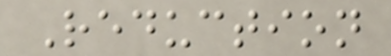Reduction
